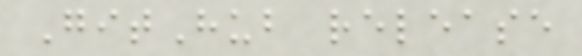GitHub release
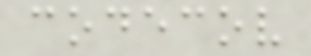codecov
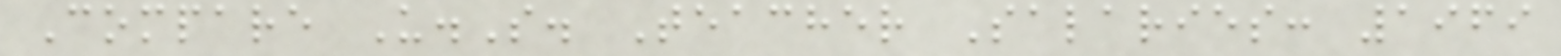Compare U.S. Teacher Salaries: 1969
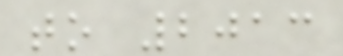to 2013
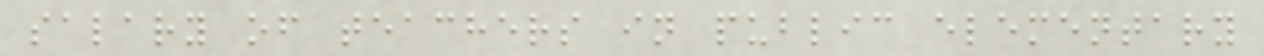salary of teachers in public elementary
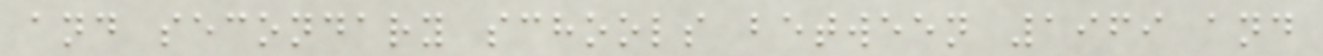and secondary schools between 1969 and
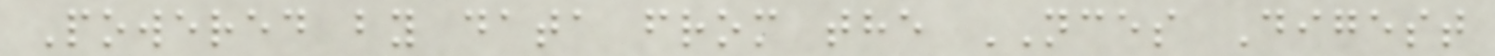Powered by data from the NCES Digest
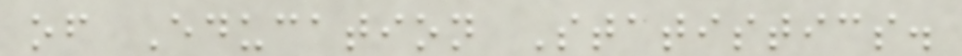of Education Statistics.
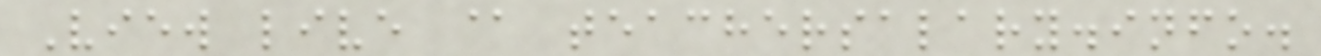View live @ teachersalary.info.
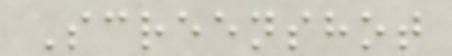Screenshot
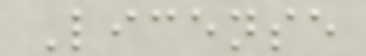License
